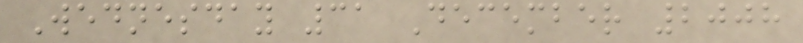Wednesday 31 December 2008
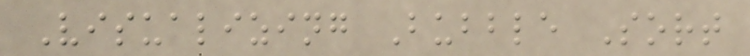Visualizing Bubble Sort
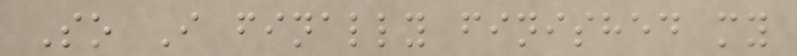So I finally finished my
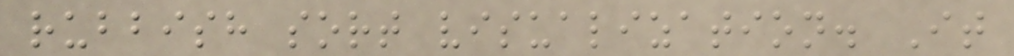rubbish sort visualization. It
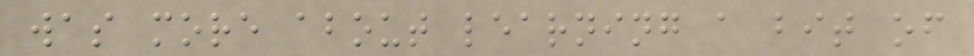was more about learning a bit of
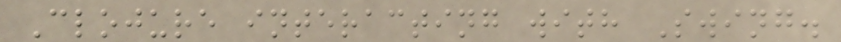Clojure interacting with Swing.
